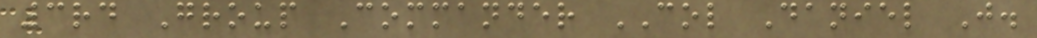3rd Group Commander COL Daniel J.
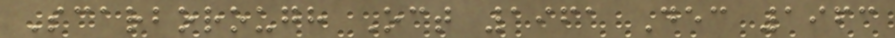Scarborough Oct 1961 Dec 1963
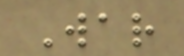War
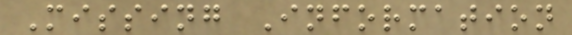Missing Information
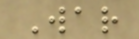War
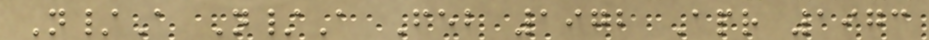N/A N/A Feb 1972 Apr 1973
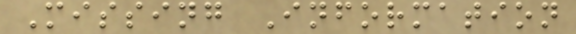Missing Information
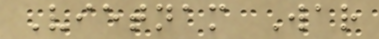Vietnam War
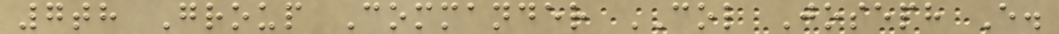7th Group Commander COL Joseph E.
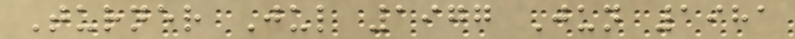Turner Jul 1977 Jun 1981
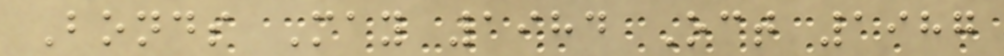Bonds May 1984 Oct 1987
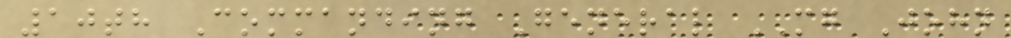10th Commanding General MG John
